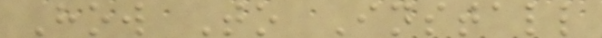How To Install
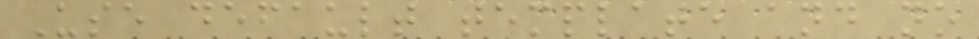Use default template and no
